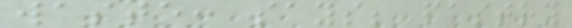waste: says; pastry
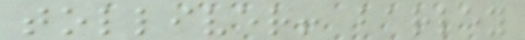tolliver! barley
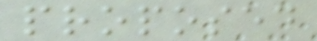proposed
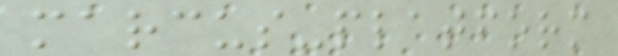marcus-platform
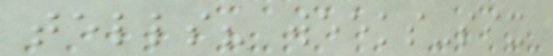tells? weeks-six
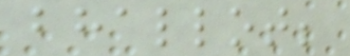bhallot;
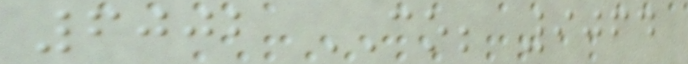6002 CO; 9064
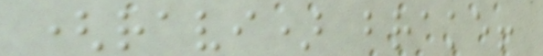(ravi) brake!
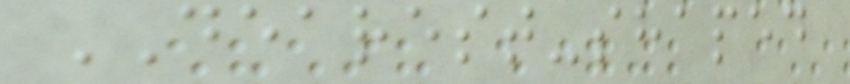DEAREST-shaped
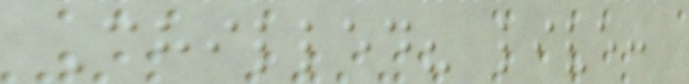Chilled? live:
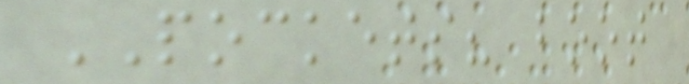POCKETS? boot
